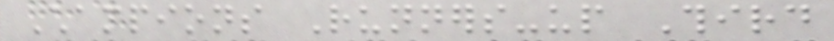Champions Runners-up Third
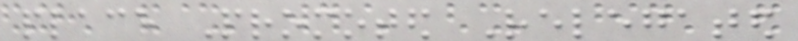place Promoted Relegated
